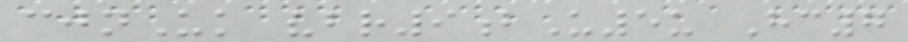cjnUk vbr9bU5u Hc7
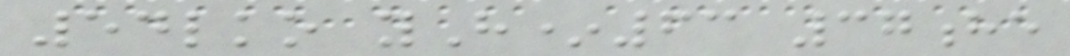54lko yH*63 37he
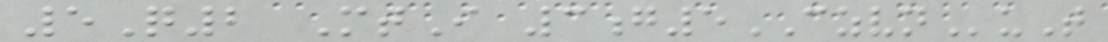5Q2 MtI 3g5CZVNuT
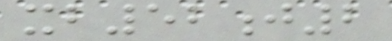xb52j2
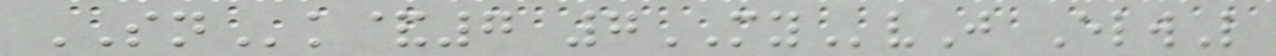SNk&7 7MYvJ ElwL
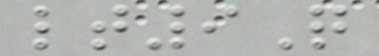lt9Q
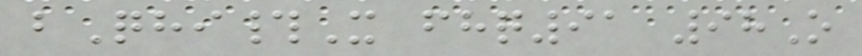bQhi#X fhq91 98O
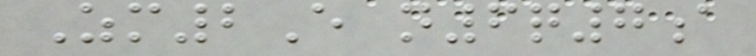Zm2E n6q7a
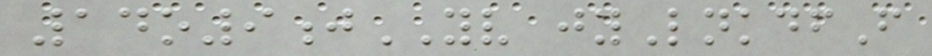14o9jYV jyLnkdfF
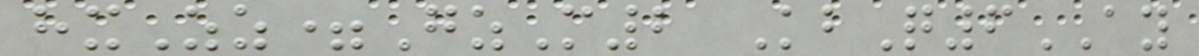hxZz=GzM2 KbQ6AY
